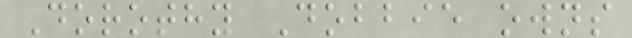Dorothy Dobbie owns
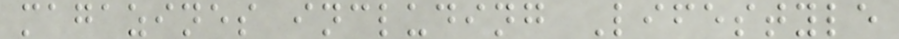magazines including Lifestyle
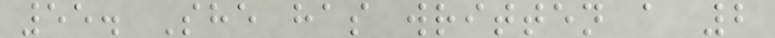55. She has written a 2
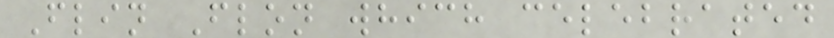Flin Flon which celebrated
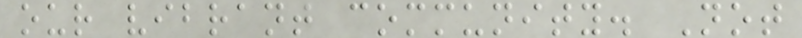our vibrant community. Not
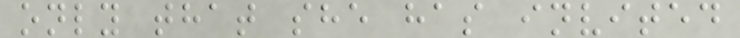only that she has invited
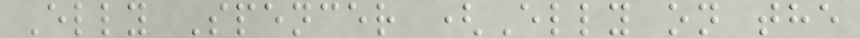Elly Spencer (Elly on the
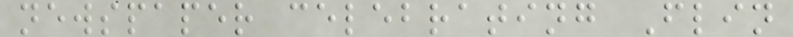newspaper celebrating Flin
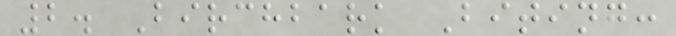2. Birchbark Biting:
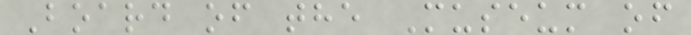Board of the Museum of
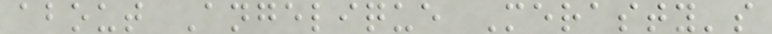about Angelique Merasty's
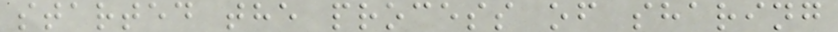started the process of sharing
